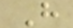H
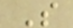S
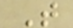T
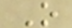O
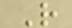R
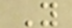Y
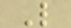L
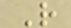R
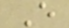E
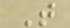T
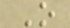O
